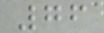76
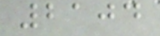2104
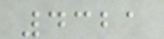4321
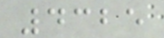4325
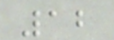12
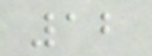12
